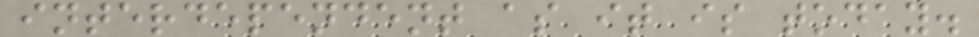interdependent as it is today.
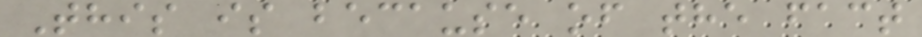This is because of the fact
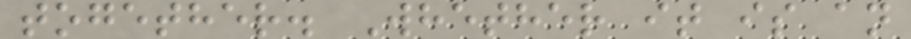together. Whether it is an
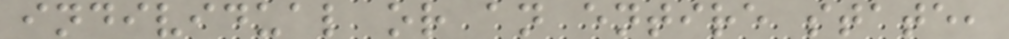individual or an entire state,
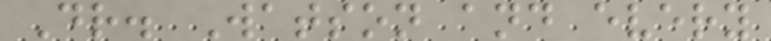Dr. Watson and every
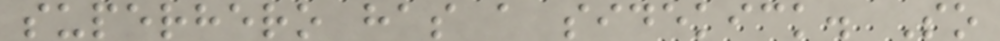superhero has a sidekick. So
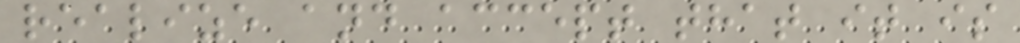realize and accept that it is
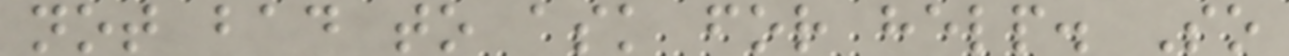not bad to ask for help. So
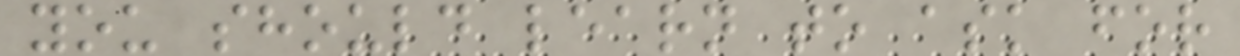you should learn to ask for
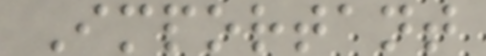Important
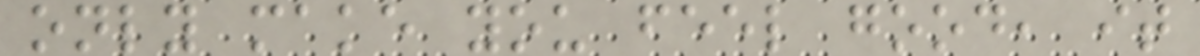only make you feel good, it
